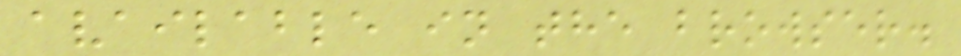available in the browser.
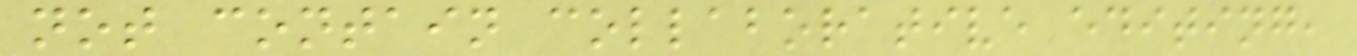not contain collaborative editing,
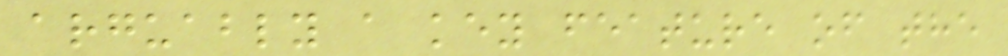arguably a key feature of the
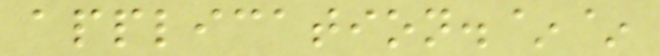application.~~
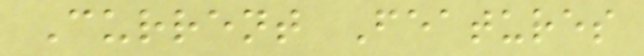Current Features
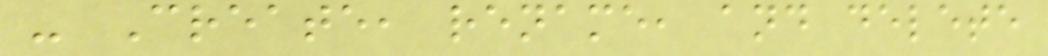- Create, rename, and delete
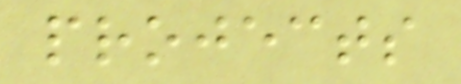projects
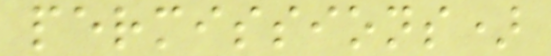permissions)
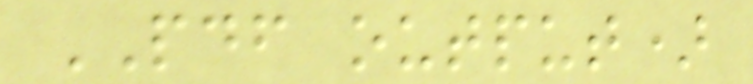PDF output)
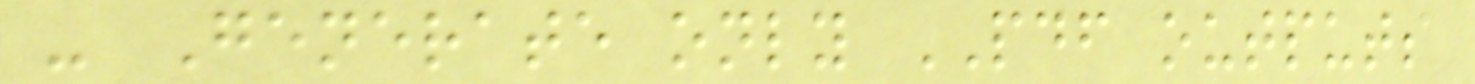- Generate only PDF outputs
